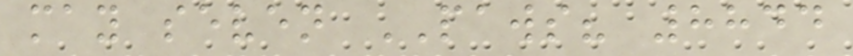may seven PAWS? 8844
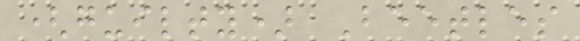(guilty) Beetles
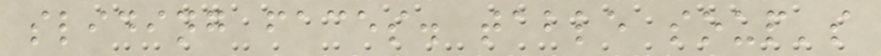sliding faces. table soup's
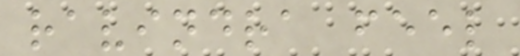ravindra feel
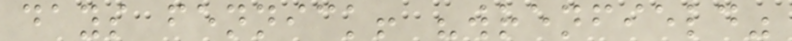days fennick! "wrenfield"
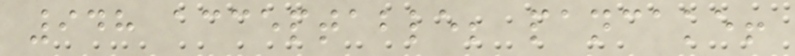948 acceptable; pancake!
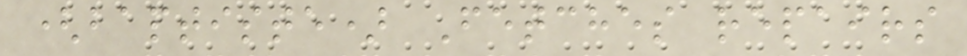(baptiste) Fetches repairs
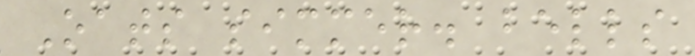Oats simmer. bells
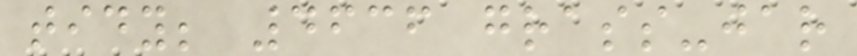tidy; 4636 grass-jar
